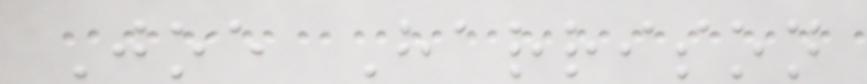Joe Harrison
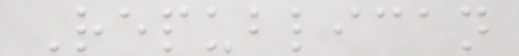Republican
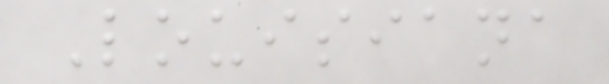Louisiana
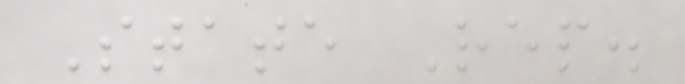State Rep.
